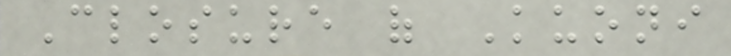Closure of Kuoni
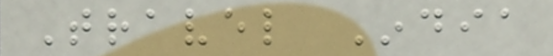Travel India
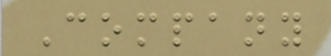Company
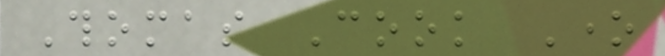Thomas Cook One
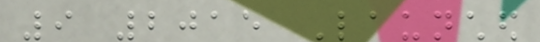9 2015 Launched
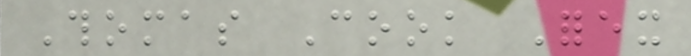Thomas Cook Forex
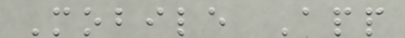Mobile App
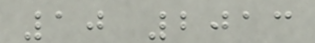10 2013
